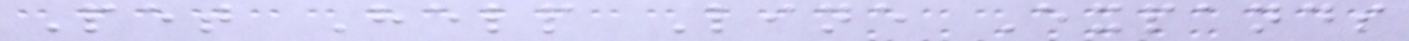Pet Help Line Expands
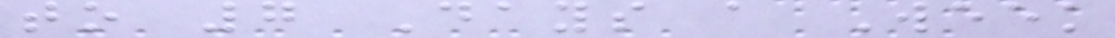to 7 Days a Week
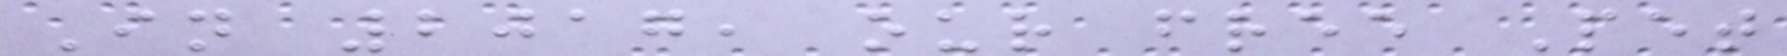In 2017, our free Pet
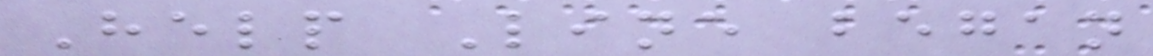Help Line began
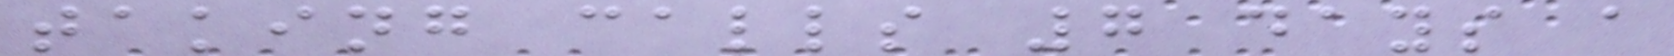taking calls 7 days a
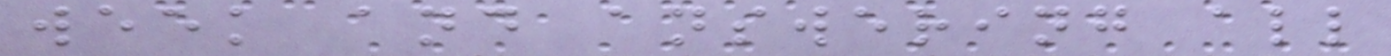week and answering all
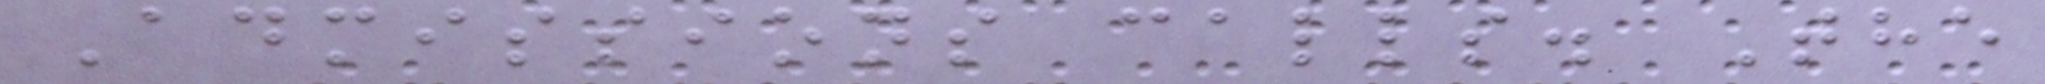Admissions calls. The
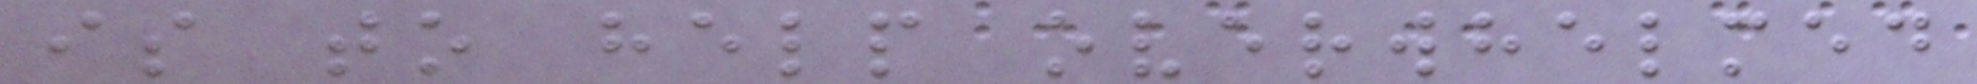is to help overwhelmed
